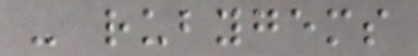- rubygems
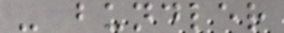- bundler
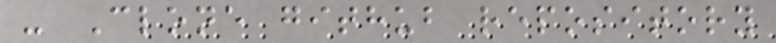- Clone github repository
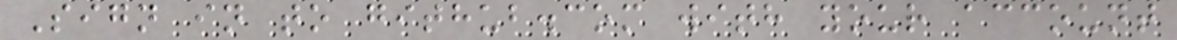Sign in to github.com with your account
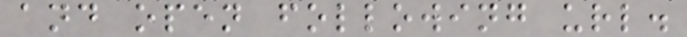and open following url.
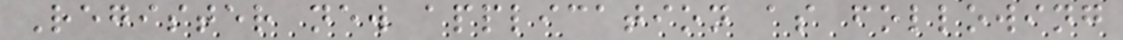Register new application as following
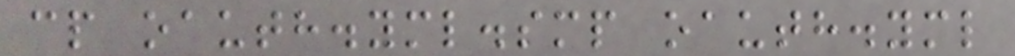cp oauth.yml.smp oauth.yml
